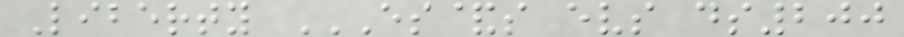Liberty ES&S EVS DS200
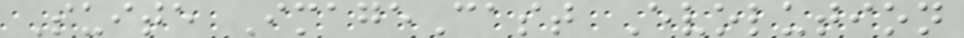Suite ImageCast Evolution
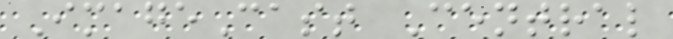ImageCast Central
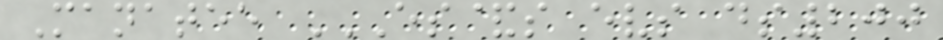Manatee ES&S EVS DS200
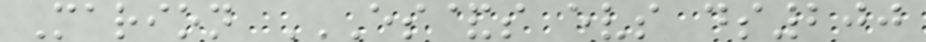Marion ES&S EVS DS200
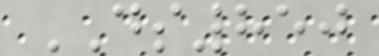DS850
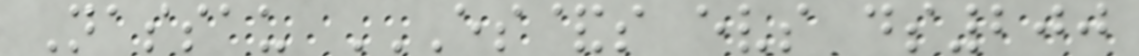Nassau ES&S EVS DS200
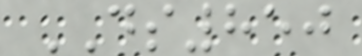DS850
